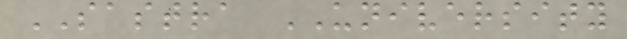SASTRA UNIVERSITY
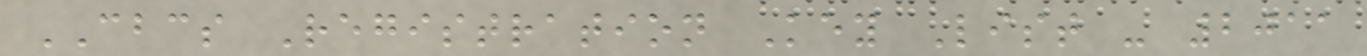CBCS Registration Key List - 2011
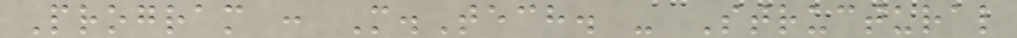Program : M.Tech. - Structural
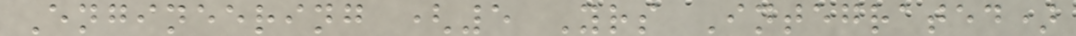Engineering (5 Yrs Integrated)
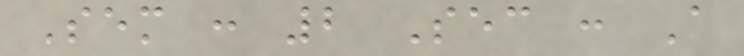Sem : 2 Sec : A
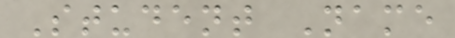Student Name
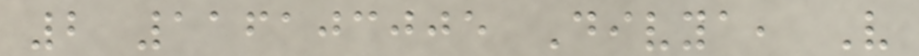2 116103005 Divya, V
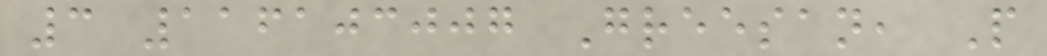3 116103007 Greesan, P
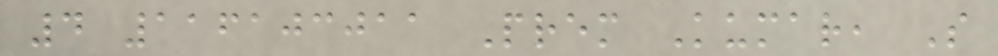4 116103011 Prem Kumar, S
